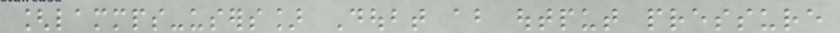[lammps-users] Doubt about output pressure
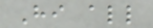Hi all
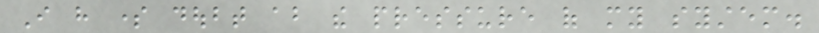I have some doubt about the pressure of my system.
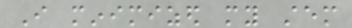I minimized my stem
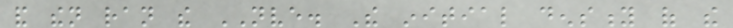and then ran the NVE. The initial density of the
